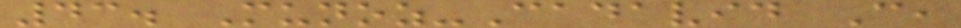43. Munoz-Cadavid C,
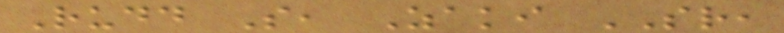Rudd S, Zaki SR,
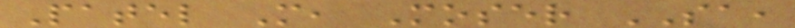Patel M, Moser SA,
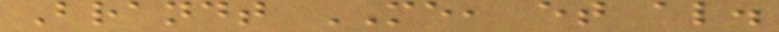Brandt ME, et al.
